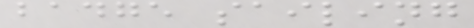badge sailing
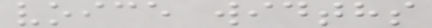voice widths
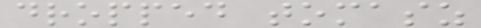dropped tomasz
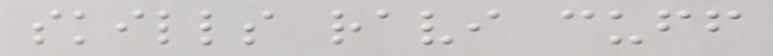skills ravi cuff
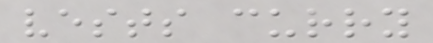vests curry
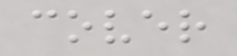cover
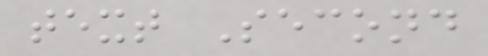text Second
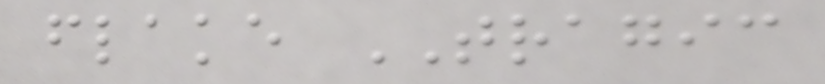flake TRAGIC
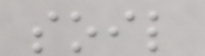soil
